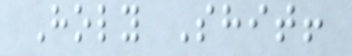Holy Shit!
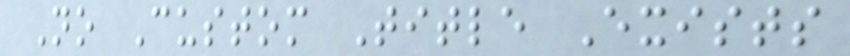No Custom Title Exists
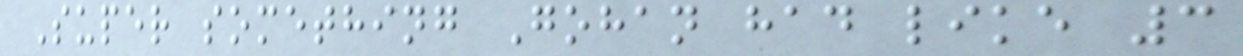Super something Gohan had like 3
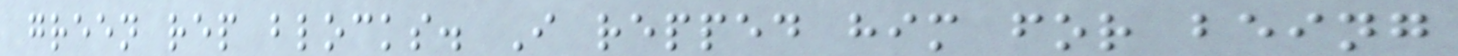green rep blocks. I repped him for being
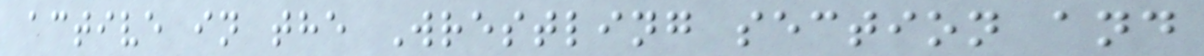active in the Wrestling section and
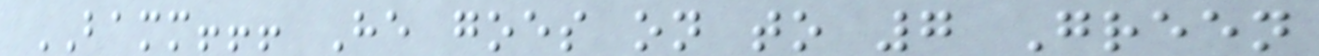BAMM!!! He goes on to 7 Green
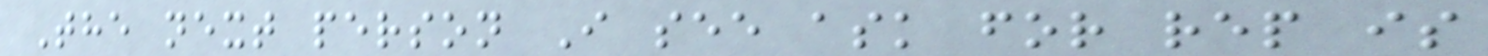The next person I see ask for rep is
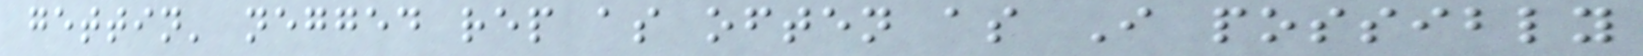gettin' negged rep as often as I possibly
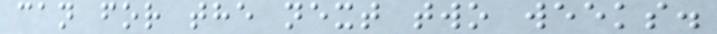can for the next two weeks.
